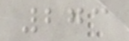273
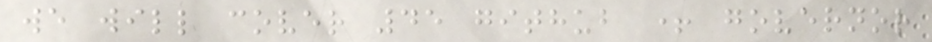we will cover 45 github + governor
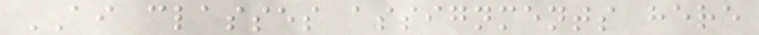AI classes assignments here
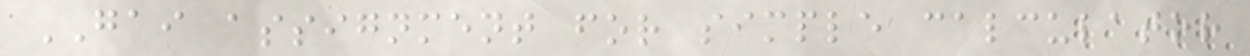GAI assignment for simple calculator
